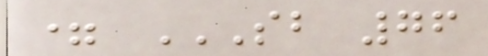= SB 76
